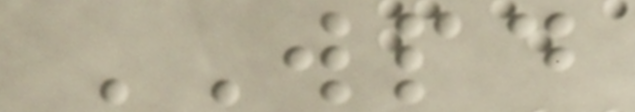WPD
